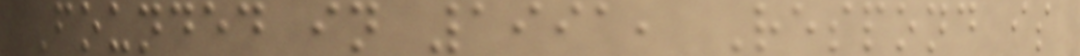Founded in 1991, Respond is
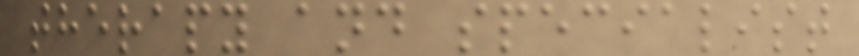therapy and specialist
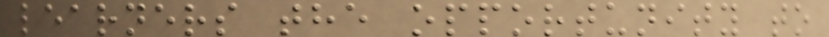learners the opportunity to
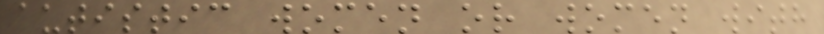autistic women or women with
